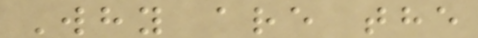Why are the
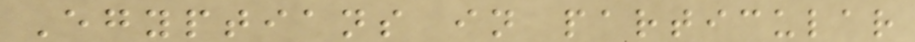Egyptians in particular
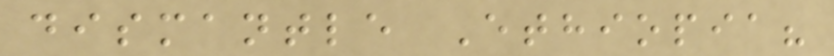dismantle Ethiopia?
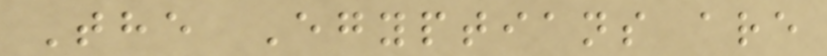The Egyptians are
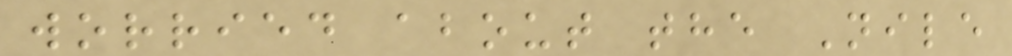worried about the Nile
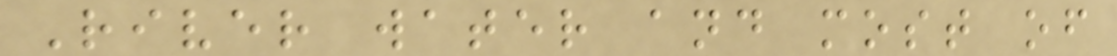River water and most of
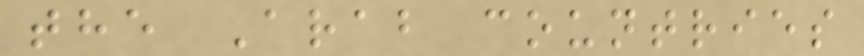the Arab countries
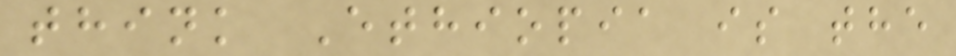think Ethiopia is the
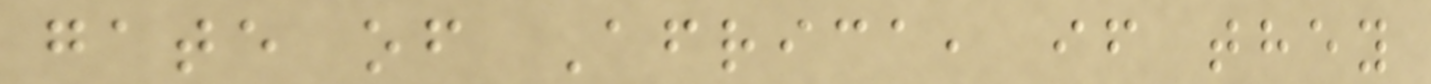gate of Africa, if they
